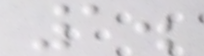1.
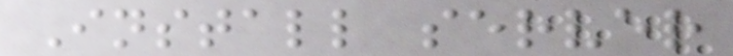Install server
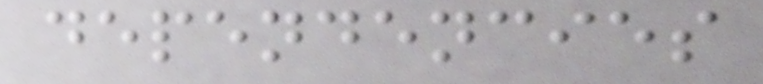dependencies
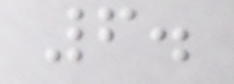6.
